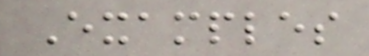Examples
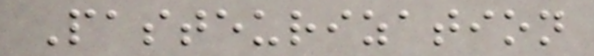Pasteurization
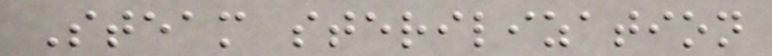Steam sterilization
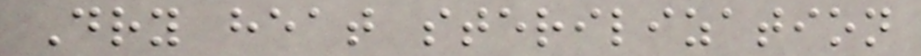Dry heat sterilization
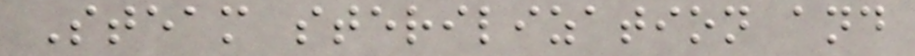Steam sterilization and
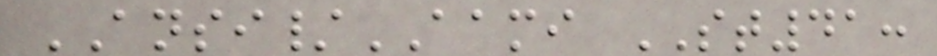ANSI/AAMI ST41:
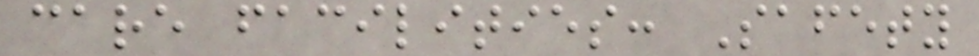care facilities: Safety
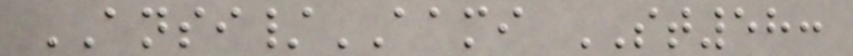ANSI/AAMI ST58:
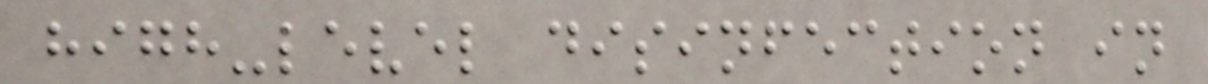high-level disinfection in
